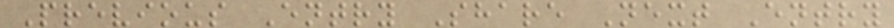Previous Entry Share Next Entry
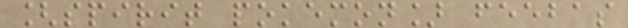[spirit pokemon] feebas
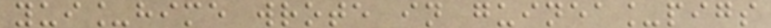yui_hime wrote in guinea_pigs
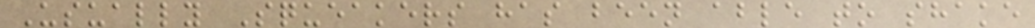Usually Squeakers has been able to shake
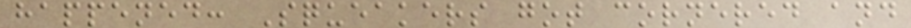happened: Squeakers got cornered and
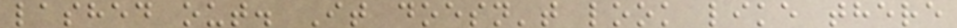lashed out. It doesn't look like there
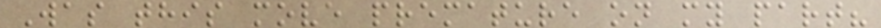Was this move premature on my part?
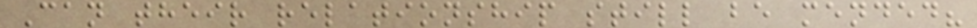Can their relationship still be mended?
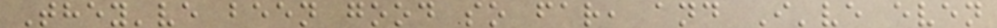They've been good so far, and I've even
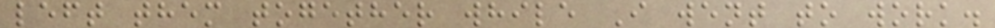left them together while I went to work.
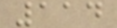114
